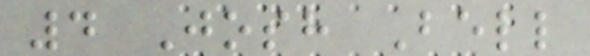4 Josh Bell
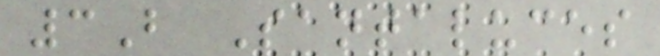3B Santaluces
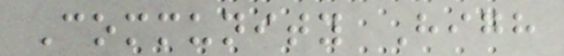Community High
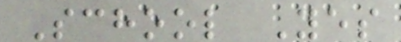School Yes
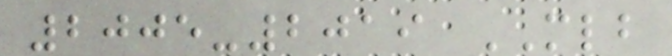2005-2019 MLB
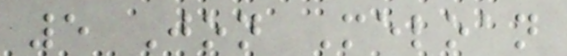5 Jon Meloan
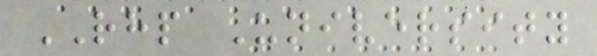RHP University
